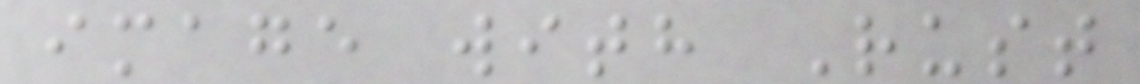image with Rust
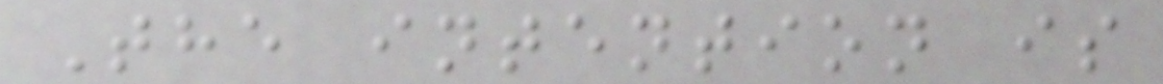The intention is
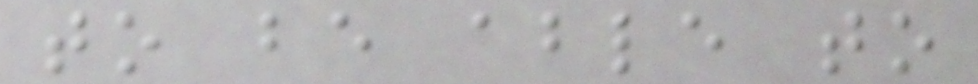to be able to
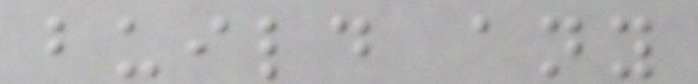build any
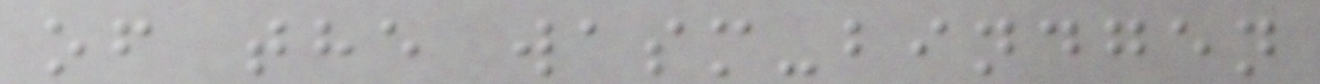of the wasm-bindgen
